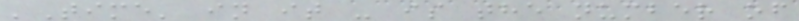'Time' in it - is the number of
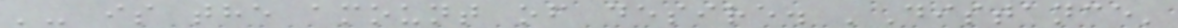'- is the amount of desire. 'Distance'
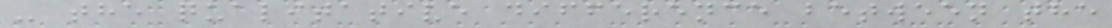- the qualitative difference between the
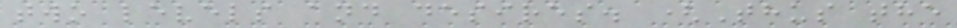two levels and desires. (Thus the
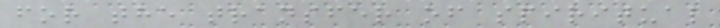for the transfer of spiritual
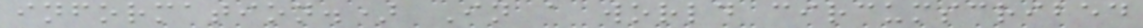information.) In a world circumscribed
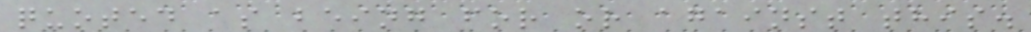quoted as being for or against this.
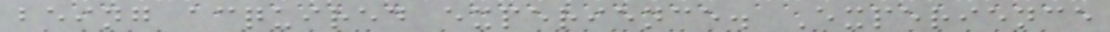being acquired experience. Experience
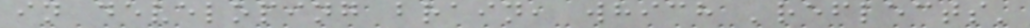in developing brain, which 'reflects'
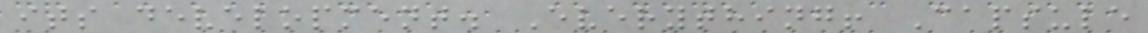its development. Everything! Capsule
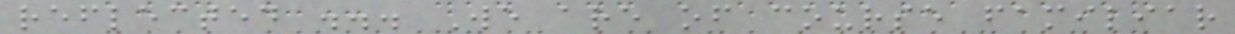reflected ... We are of course familiar
